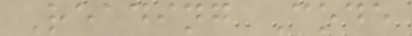Reading Code
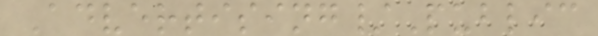Advertising/Public
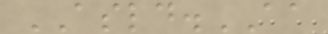ASLD.AA
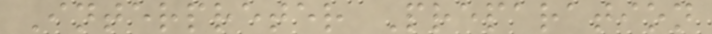Interpreter Preparation
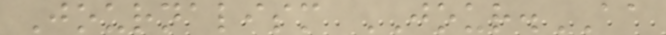Journalism JOUR.AA
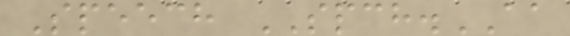Speech SPCH.AA
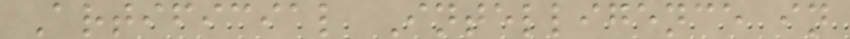Artificial Intelligence in
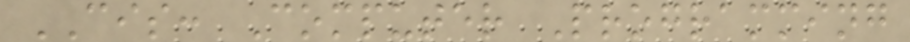CIS: Computer Programming
